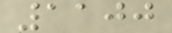1100
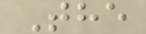The
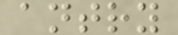antry
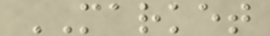MARKET
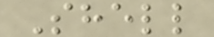Shell
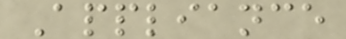Appliance
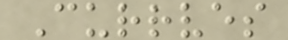Currves
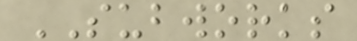SUBWORKS
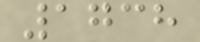1738
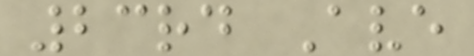23rd Ave
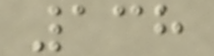138
